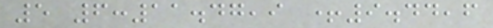5 6:11.47,9 +9.44,6
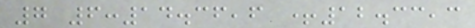7 6:14.36,6 +12.33,3
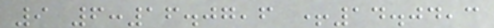9 6:16.07,6 +14.04,3
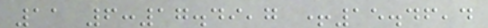11 6:17.49,7 +15.46,4
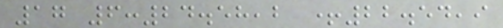17 6:24.58,2 +22.54,9
